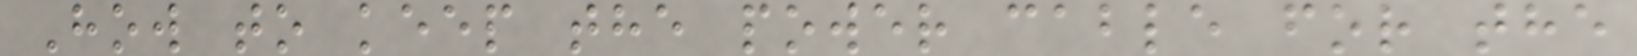How to keep the power cable for the
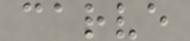carve
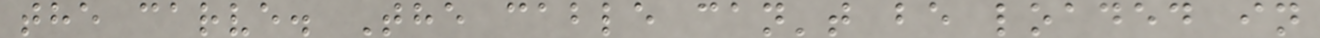the carve. The cable can't be loaded in
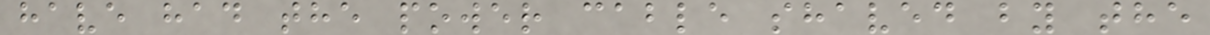have had the power cable shaved by the
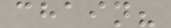chain?
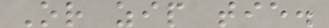Or zip tie.
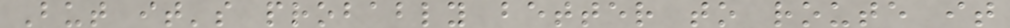But it's probably better to route it
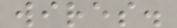wires.
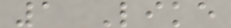1 Like
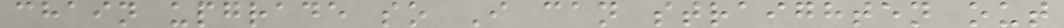chain upgrade so I can straighten out
